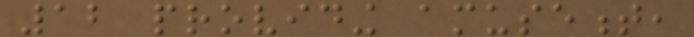12 providing amusement,
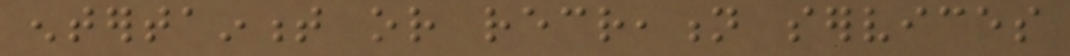entertainment or recreation services
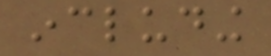including
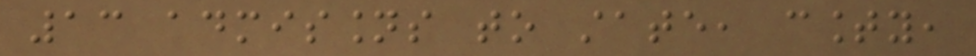13 admissions to state, county,
